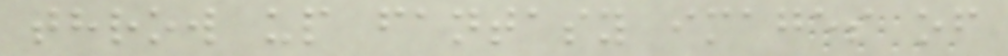throw up fantasy images of
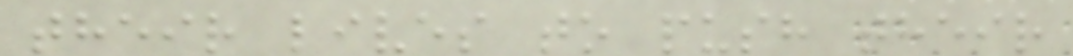their lives to push their
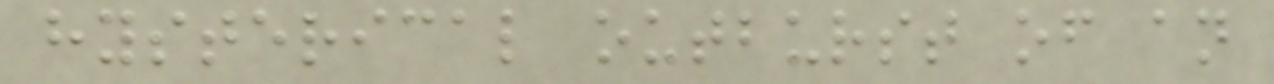hysterical outburst of an
